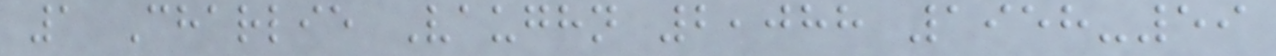1 Charlie Vaughn 2,088 1958-59
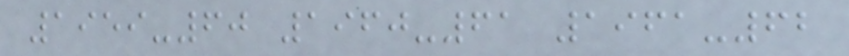1959-60 1960-61 1961-62
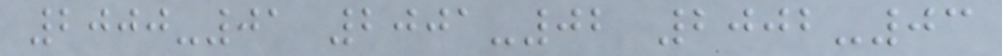2000-01 2001-02 2002-03
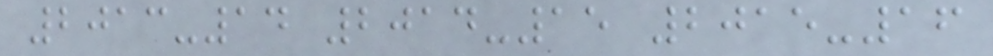2013-14 2014-15 2015-16
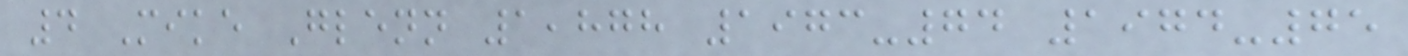4 Mike Glenn 1,878 1973-74 1974-75
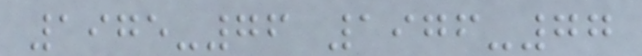1975-76 1976-77
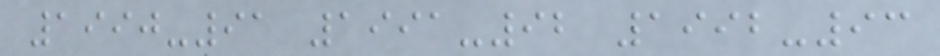1990-91 1991-92 1992-93
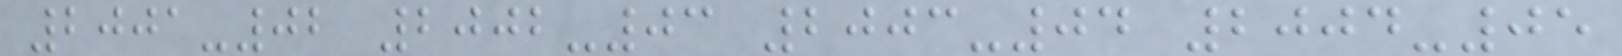2001-02 2002-03 2003-04 2004-05
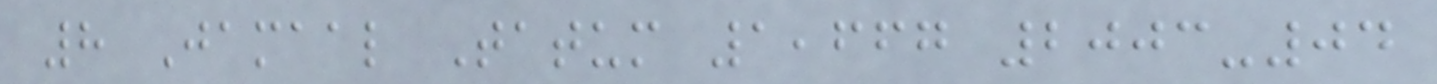8 Jamaal Tatum 1,667 2003-04
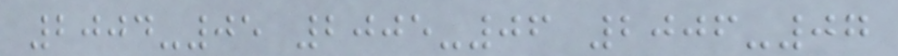2004-05 2005-06 2006-07
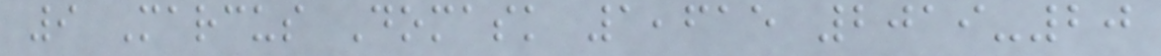9 Marcus Domask 1,615 2019-20
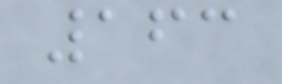163
